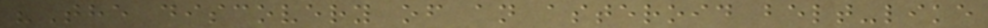"The discovery of an asteroid belt-like
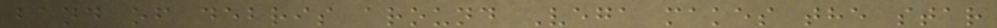band of debris around Vega makes the star
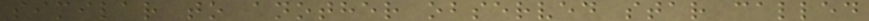similar to another observed star called
